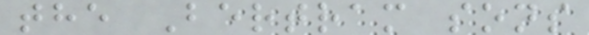the Bertram sons
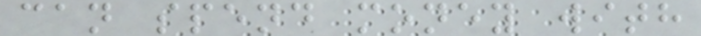can spend money with
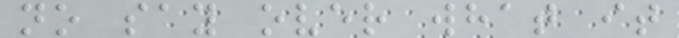no say over what it
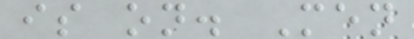is on. Men
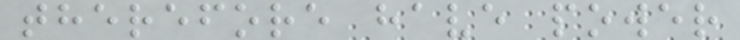therefore have power
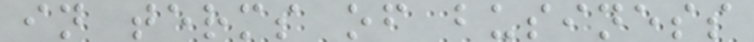in terms of business
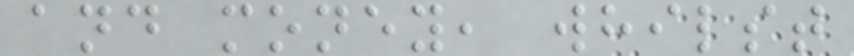and money, whilst
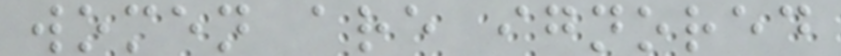women are ignored
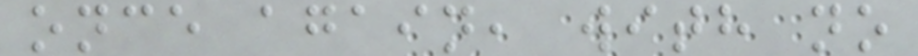once again, with no
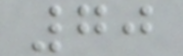70
